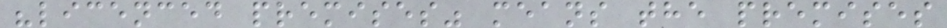"licenced premises" means the premises
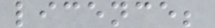licence;
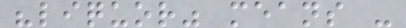"liquor" means -
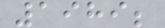1989;
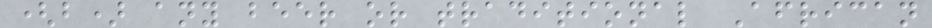(b) any beer or traditional African
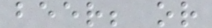beer; or
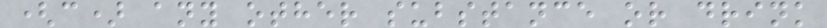(c) any other substance or drink
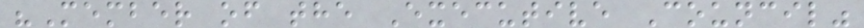"Member of the Executive Council"
